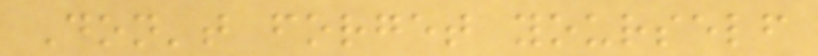Don't forget yourself
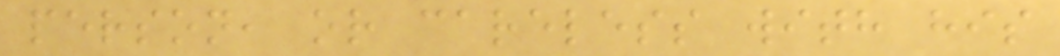person, or careless with his
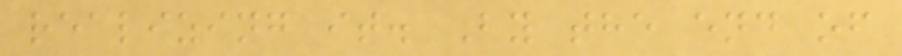realizing it. By the end of
